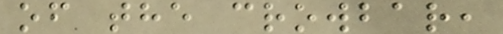of the crowbar,
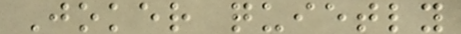Joker quietly
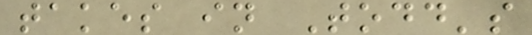takes in Todd's
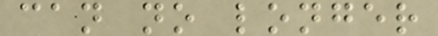can no longer
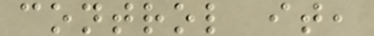control it,
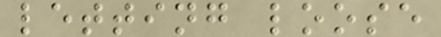letting loose
